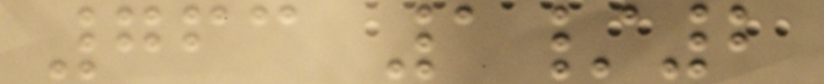763 1/2
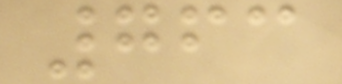763
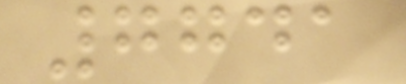7741
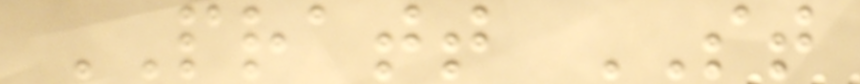PRATT ST
